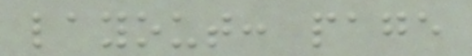layout: page
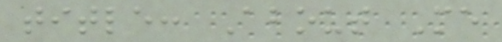title: About Me
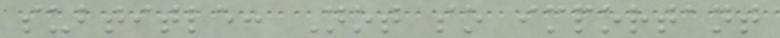subtitle: Not so important
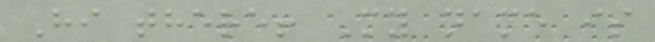Hi there! My name is
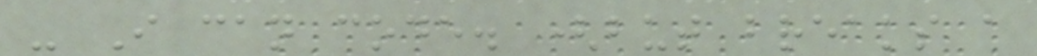- I can code. (but breaks a
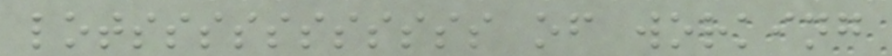lotsssssssssss of working
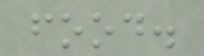food.
